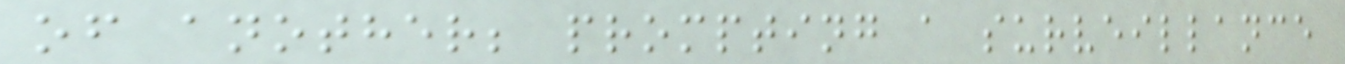of another; prompting a surveillance
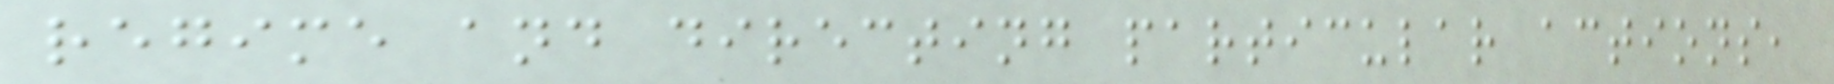regime and directing particular actions,
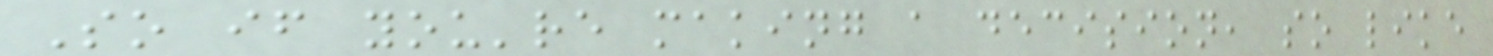So if you're making a decision, so like
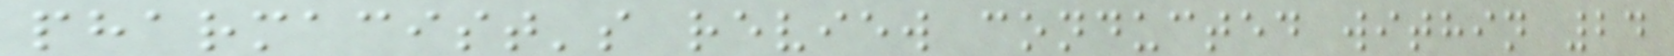pharmacist's review conducted within 24
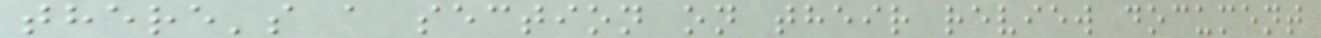there's a section on their review document
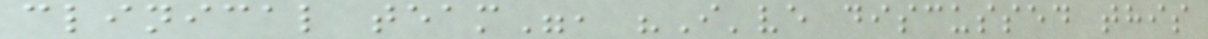clinical team", "I've discussed this
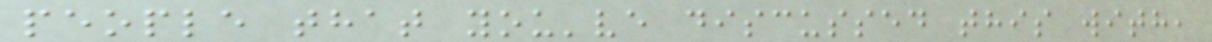people that you've discussed this with,
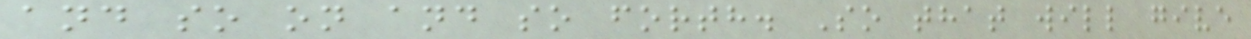and so on and so forth. So that will give
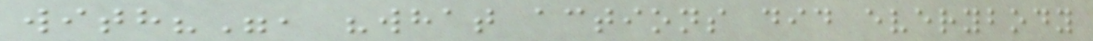with?", "what actions did everybody
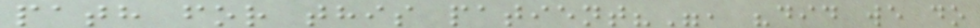path for this patient?", "did we do
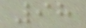98
